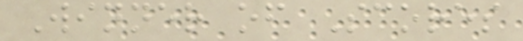Winner of Scores
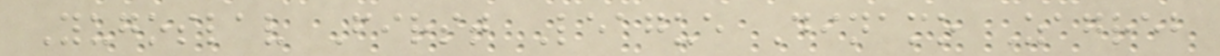Yugoslav First League Dinamo Zagreb
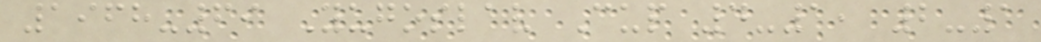1968-69 Yugoslav Cup 4-1, 2-1
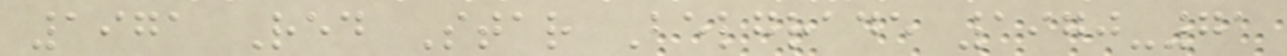1971 Red Star Belgrade 1970-71
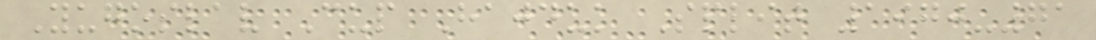Yugoslav Cup Hajduk Split 1970-71
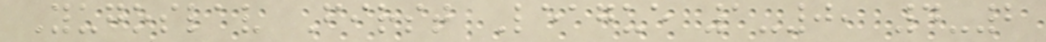Yugoslav First League 1-0, 4-2
